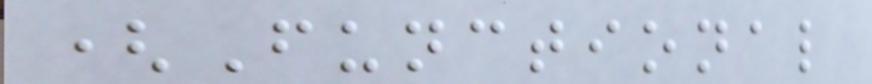(Functional
